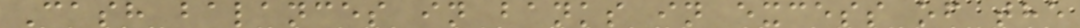Cash balances in banks in excess of the
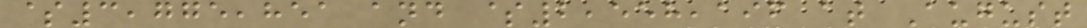$3,775,851 and $2,558,196 at August
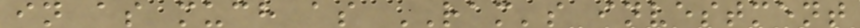in as much as RAM's investment
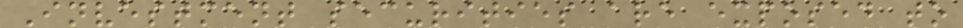Investment securities are exposed to
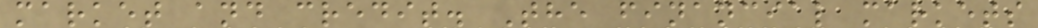market and credit. The financial markets
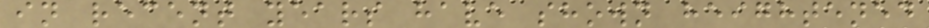in recent years have shown heightened
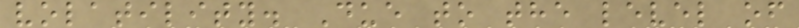volatility. Due to the level of
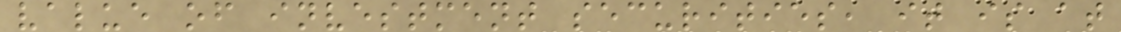value of investment securities, it is at
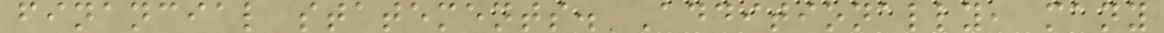financial statements. Additionally, many
